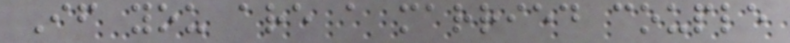If you are a married couple
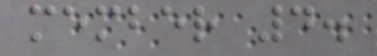member 4.
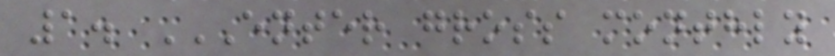1. ENTER GROSS MONTHLY
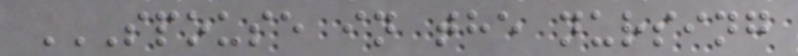SPOUSE IN THE NURSING
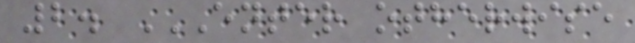2. ENTER OTHERWISE
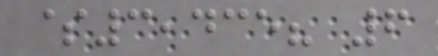$3,435? 6
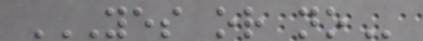YES OR NO
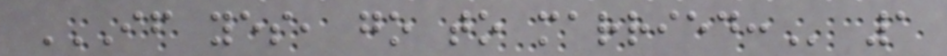IF YES, GO TO MARRIED: 1
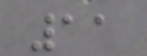11
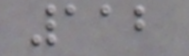112
